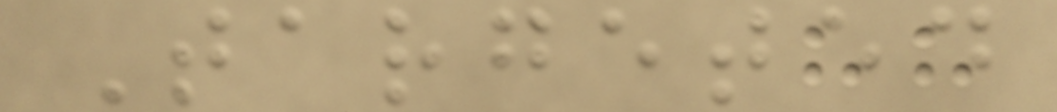Targeted
